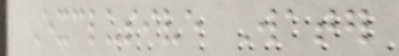Exclusive Water
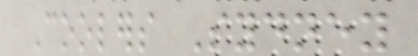Coolers Sydney
